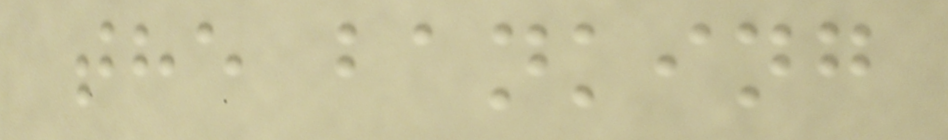the banking
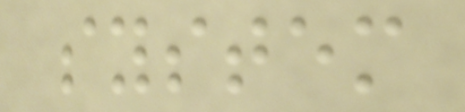system
